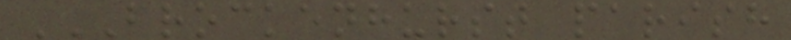BROCKENHURST PARISH
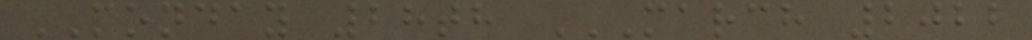MONDAY 28th MARCH 2022
